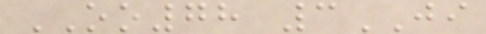OO78 3JI
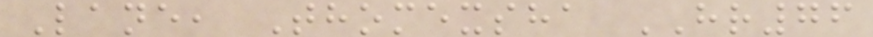Lane, Thomexsha HR76
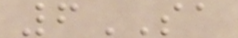6SA
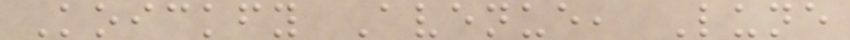Koickfy Avenue, Lune
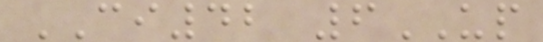CI42 6UP
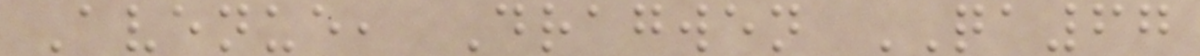Avenue, Dragwen QA67
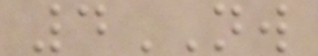4NW
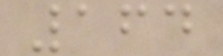164
